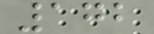172
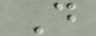D
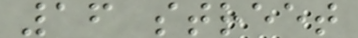16 street
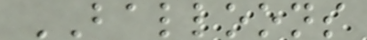BALLOONS
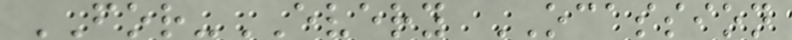FOR-EVERY OCASSION
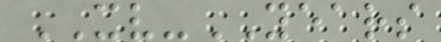XV-YEARS
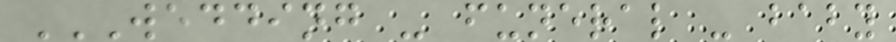WEDDING - FUNERAL - BABY
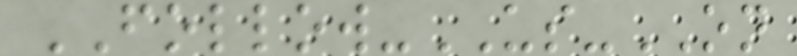FOLLOW-US-ON
